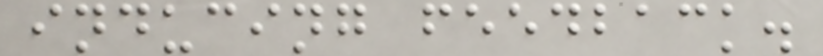inducing feedback.
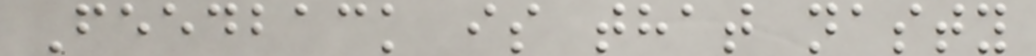Feedback is that nasty
